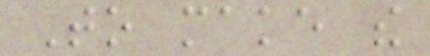To make the
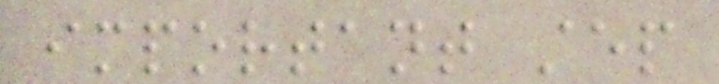important step
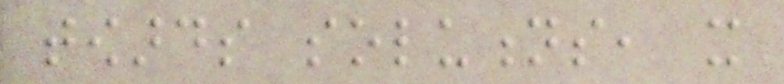towards solutions, it
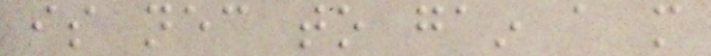is necessary to gain a more
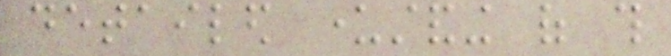detailed understanding of this
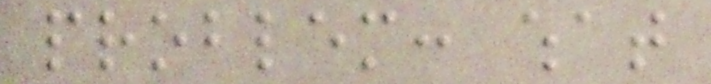problem: what
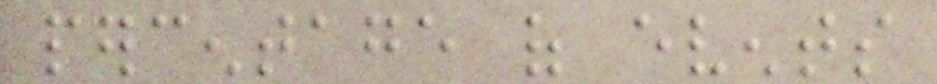percentage of events
